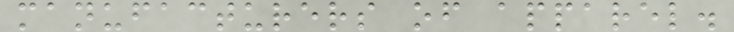manufacturers of apparel.
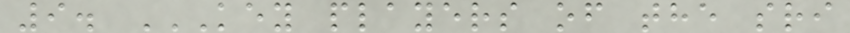9. KEY PLAYERS OF THE SRI
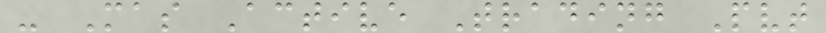- Mas Active Trading Pvt
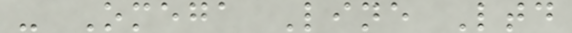- Omega Line Ltd
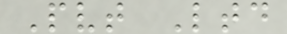Pvt Ltd
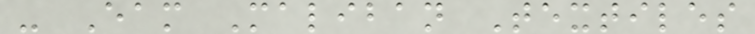- Eam Maliban Textiles
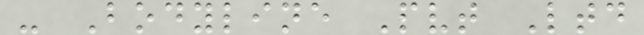- Bodyline Pvt Ltd
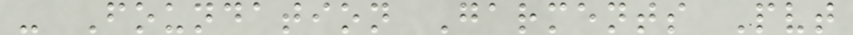- Foundation Garments Pvt
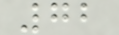72
